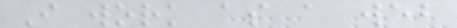I work as a web
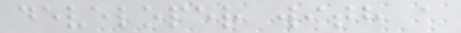developer with a
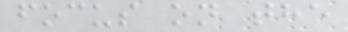focus on the
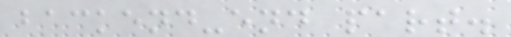backend-end part.
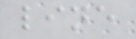line
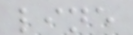line
